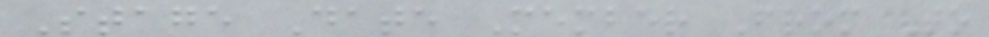Stage Date Member From To
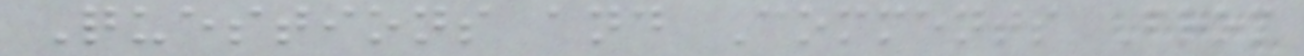Questions and Comments From
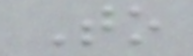To
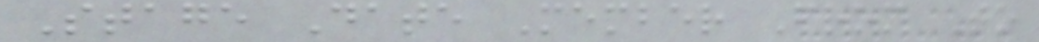Stage Date Member From To
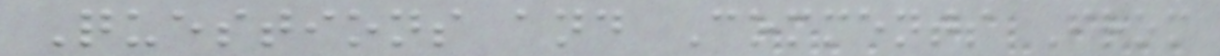Questions and Comments From
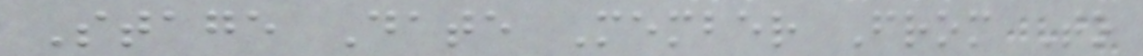Stage Date Member From To
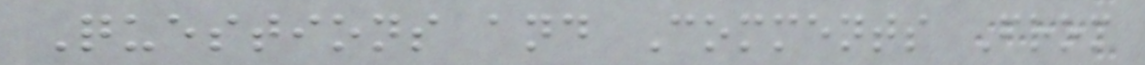Questions and Comments From
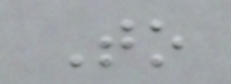To
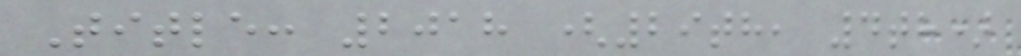Title: 2018 (29th, 4th)
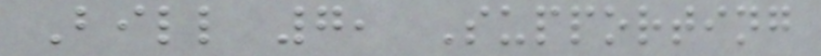Bill 7, Supporting
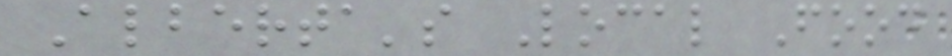Alberta's Local Food
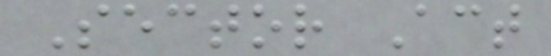Sector Act
